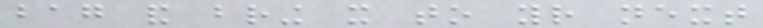bag and bring it to your next
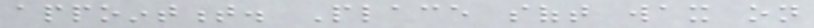appointment. Place soft wax on
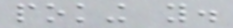poking you.
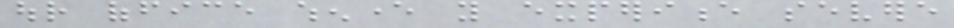our office whenever you experience severe
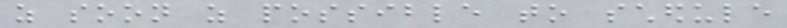as soon as possible to schedule
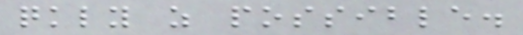quickly as possible.
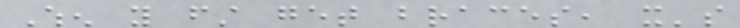When you first get braces, it's
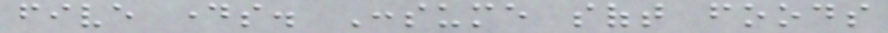five days. Consume soft foods
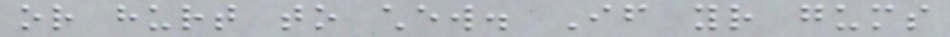or hurt to chew. If your gums
